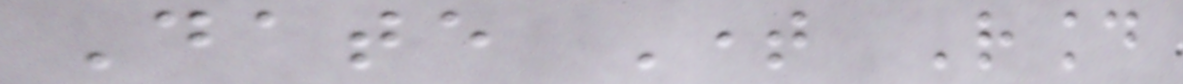Date Time Round
